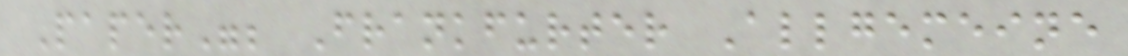Paper"; Frankfurter Allgemeine
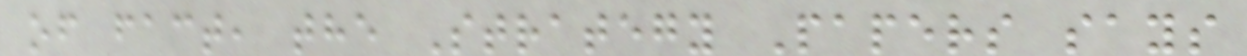of fact, the Strategy Papers says
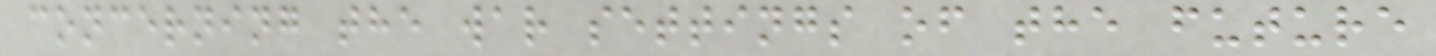concerning the war settings of the future
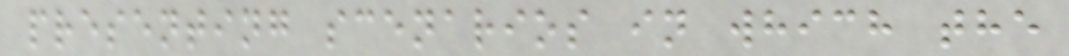presenting scenarios in which the
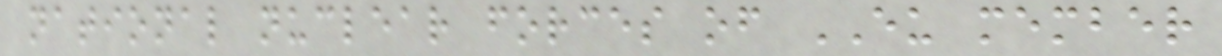national nuclear forces of EU member
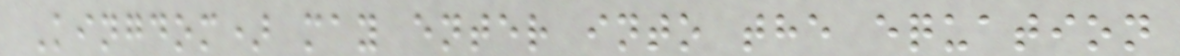Kingdom) may enter into the equation
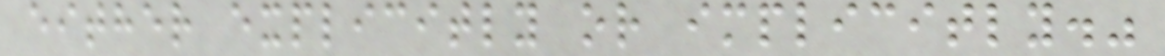either explicitly or implicitly."
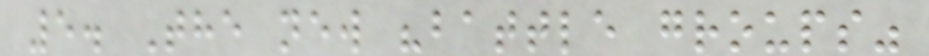5. The new "battle groups"
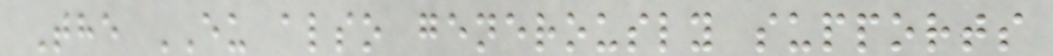The EU also generously supports
